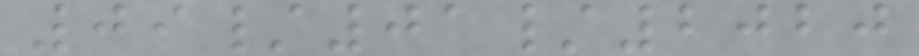09/01/2020
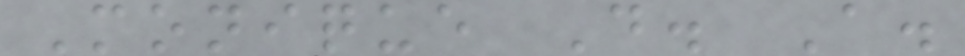Monique D. A.
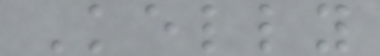Kelly
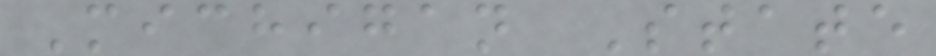Michigan State
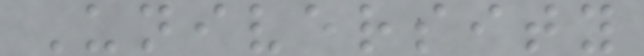University
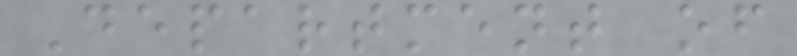Department of
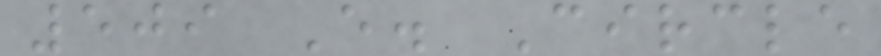509 E. Circle
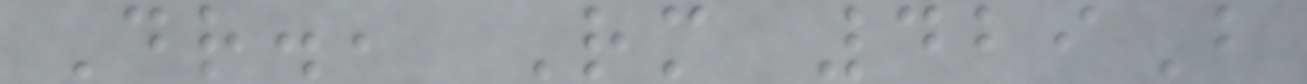Dr., Rm 429B
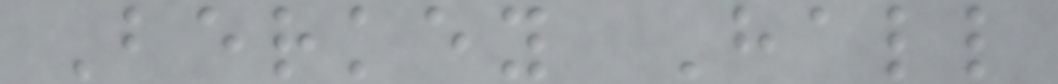Berkey Hall
